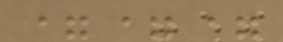===
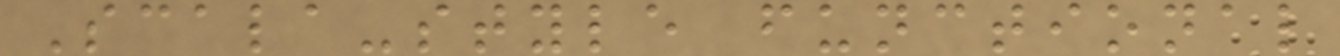Scala-style functional
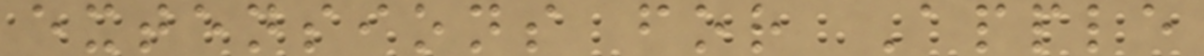extensions for Apple
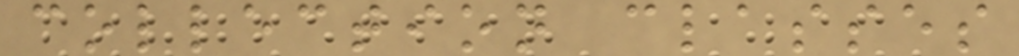collection classes
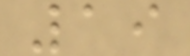19
